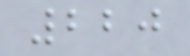220
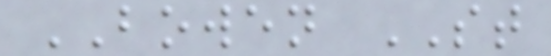BOWEN ST
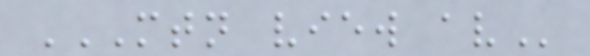MTN VIEW AV
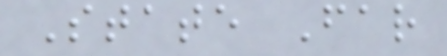State Far
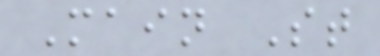Main St
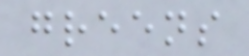greens
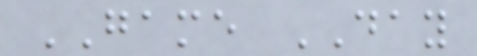GAME DAY
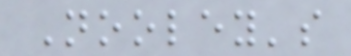Nooley's
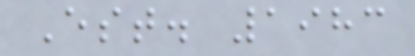Est. 1983
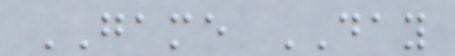GAME DAY
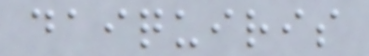daiquiris
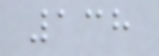138
